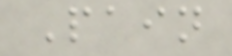Pain
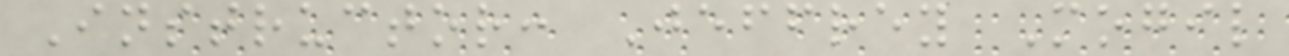Instructor: Jeffrey Mogil
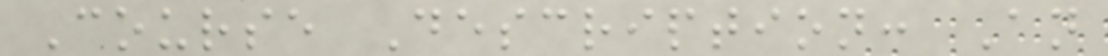Course Description: An
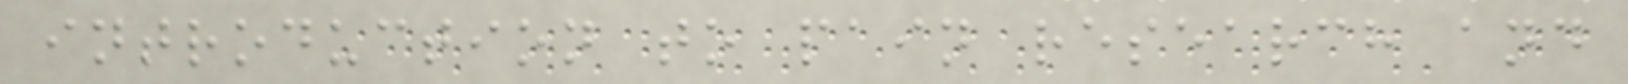introduction to pain research and
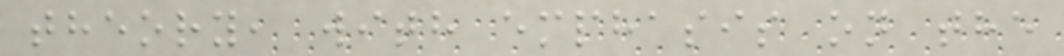theory, with emphasis on the
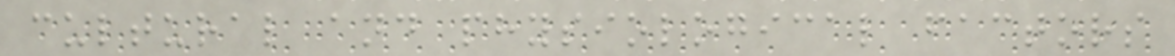cultural and physiological factors
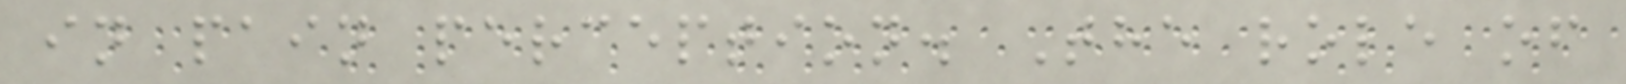in pain perception. The role of
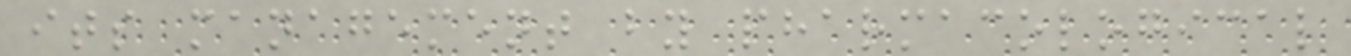its management by pharmacological
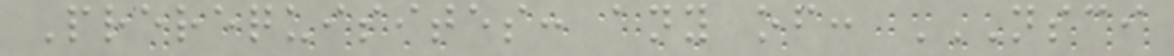Prerequisites: any of: NSCI
